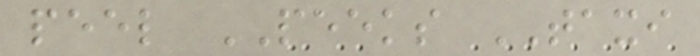peel PEEKS TAXI
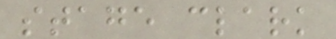stage clark
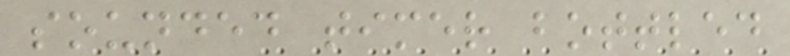sounded timer bottled
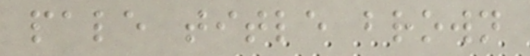pale title brown
